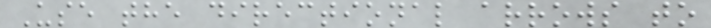Use the directional arrows to
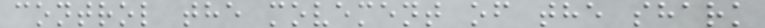control the movement of the shark
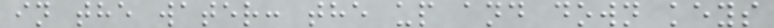in the water: the up and down keys
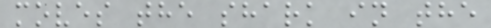moves the shark in the
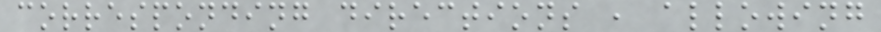corresponding directions , allowing
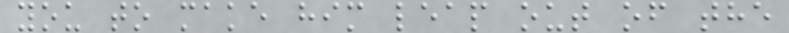you to make him leap out of the
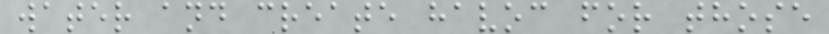water and create havoc for those
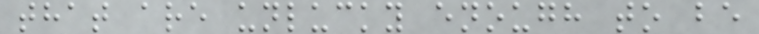that are unlucky enough to be
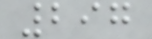297
